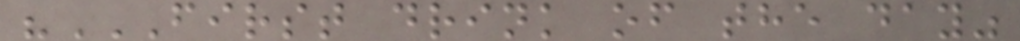"FIRST DRINK OF THE DAY"
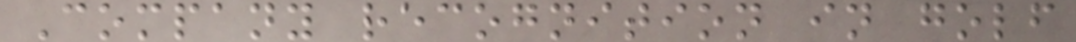Company recognition in golf
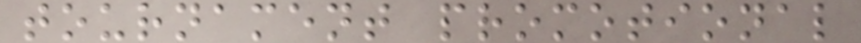tournament promotional
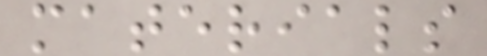materials
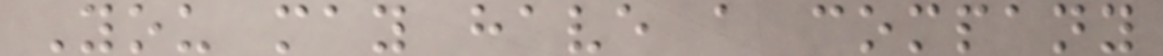You may have a company
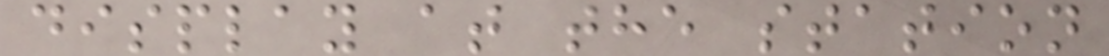display at the station
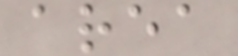area
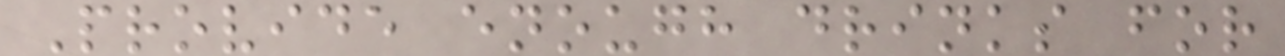Provide enough drinks for
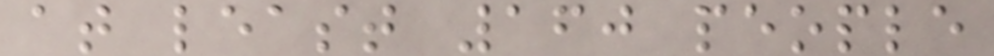at least 160 people
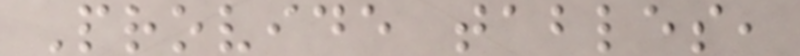Provide tables,
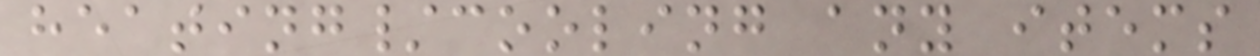heating/cooling any items
